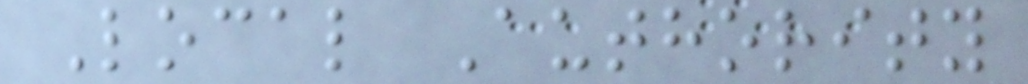Local Authority
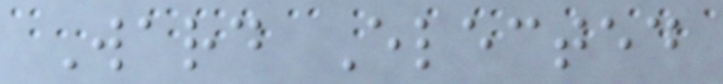Ward Elected
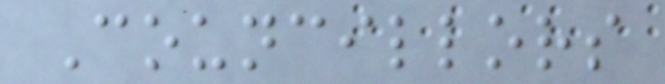Councillors
